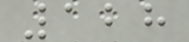128
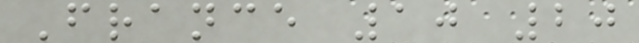France 10 20
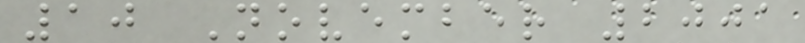10 November 2001
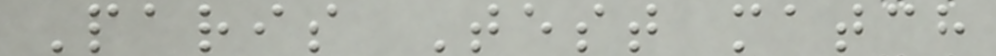Paris Test match
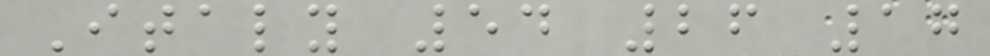Italy 54 26 17
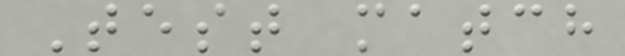Test match
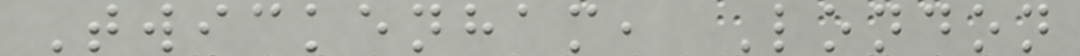Twickenham, London
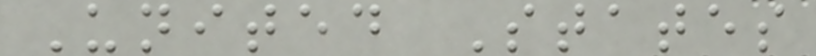United States
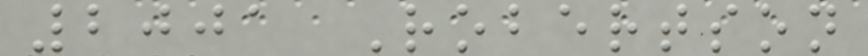2001 Robertson
